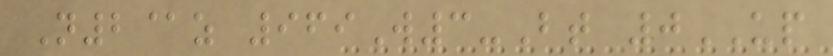N2@z 969W3-Bt 0UP
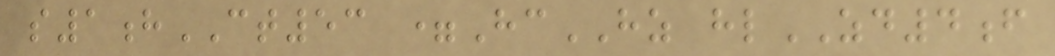s1hCT53 =HcHZ hlZD4f
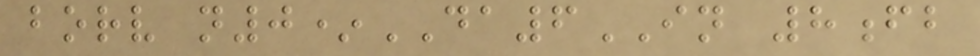borv n0*DA6IN 8fb
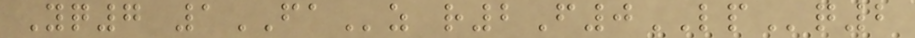Yq7 1FAz r2F0LPq2
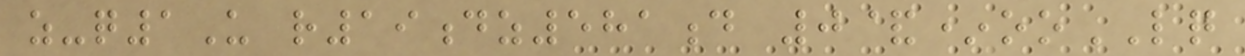z-q1U r19dz581d 0&*ooLQ
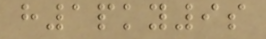h1pky9s
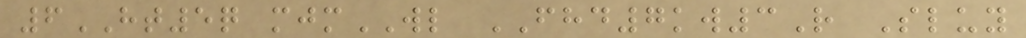6HT5q mjmWL FHD7kw3R Sluy
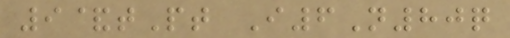9&tPt I6N80q
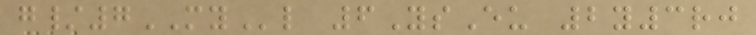g/7MYl 6YsEu 2y3rj
